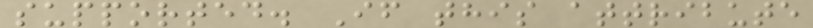supported. If this attribute
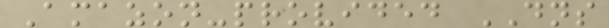Amazon-provided DNS
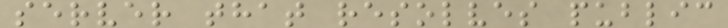server that resolves public
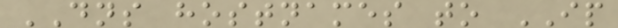DNS hostnames to IP
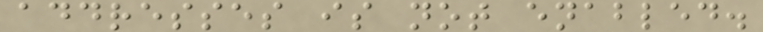addresses is not enabled.
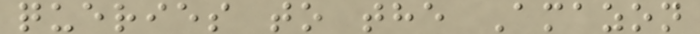queries to the Amazon
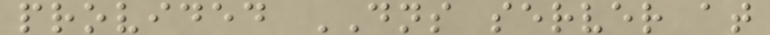provided DNS server at
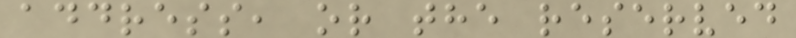address, or the reserved
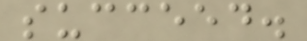succeed.
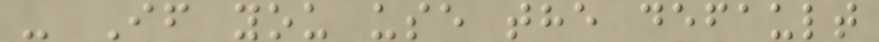- If you use the default
